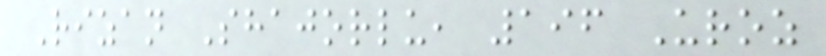Rizan Shajorlu, 196 Uroz
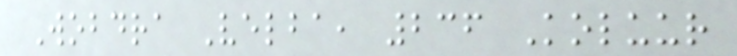Wobdra Velba, 236 Koluur
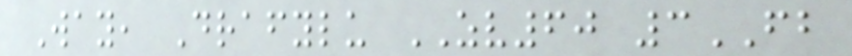Way, Drafylu ZV60 3FB
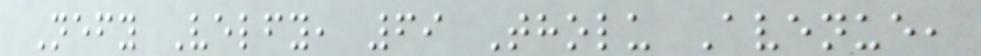Nefy Velfy, 69 Tholu Avenue,
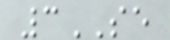3SE
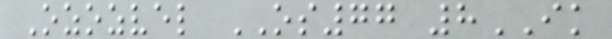Ozozvel OS77 8IK
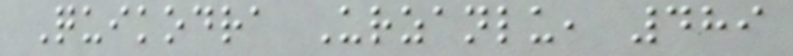Quikodra Urzanlu, 489
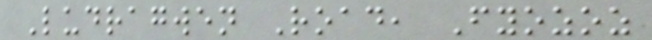Ludragwen Road, Fyozoz
